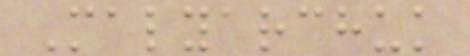Malyarchuk
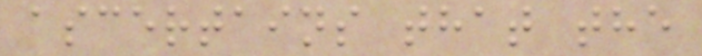ascertains that the
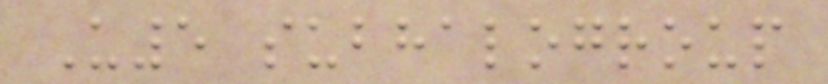U5 subhalogroup
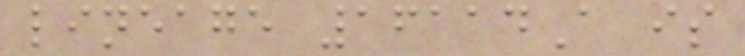lineage 16114A is
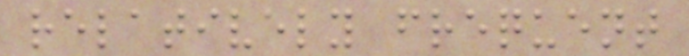relatively frequent
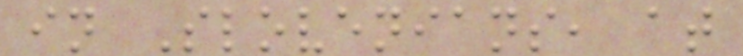in Slovenians, at
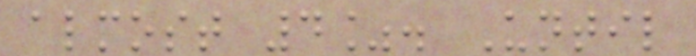almost 4%. Until
